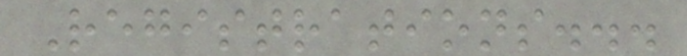Registrations...
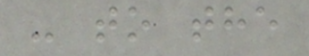- to the
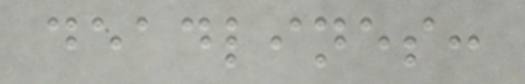deadlines:
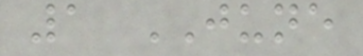1 JUNE
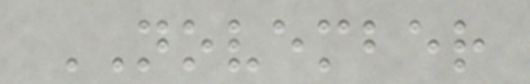NOVEMBER
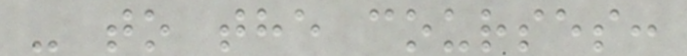- to the courses:
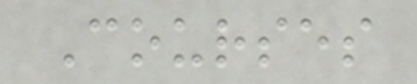Courses
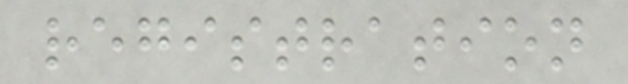registration
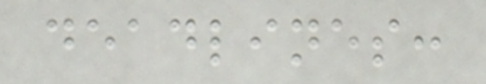deadlines:
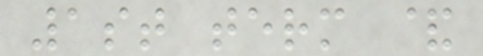1st term &
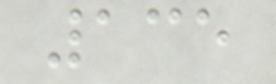135
